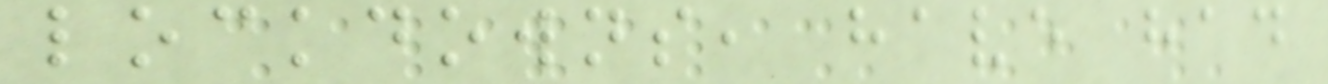lockdowns, have had
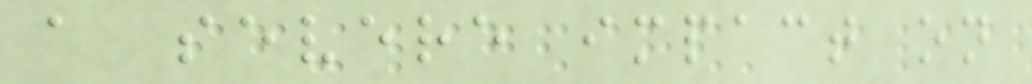a severe impact on
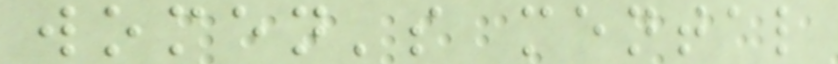women's mental
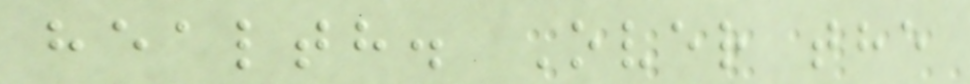health. Over the
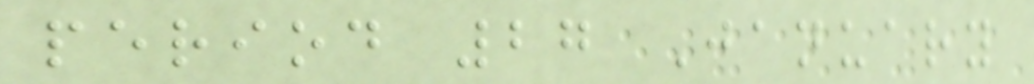period 27 January
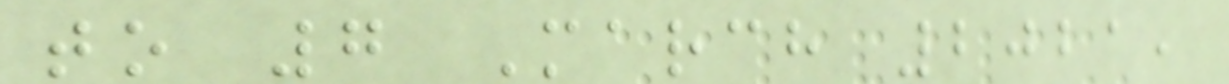to 7 March 2021,
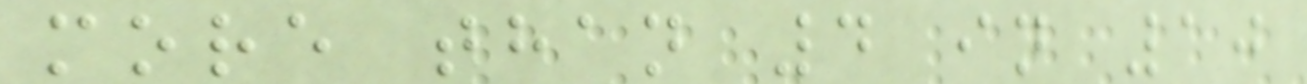more than 4 in 10
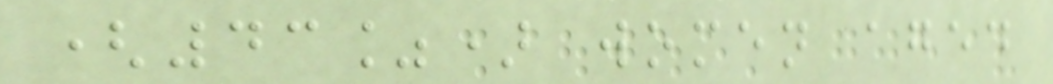(43%) women aged
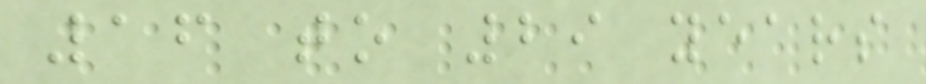16 to 29 years
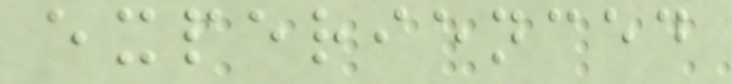experienced
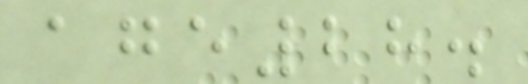age28.
